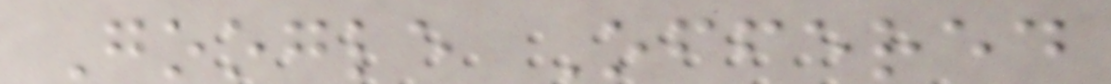Google Offered
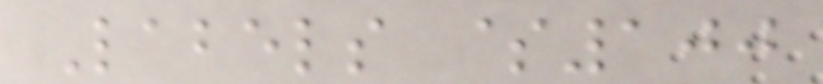Labels $100
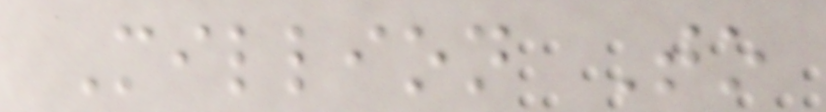Million To
